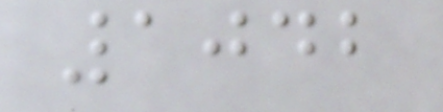1042
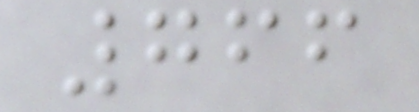766
